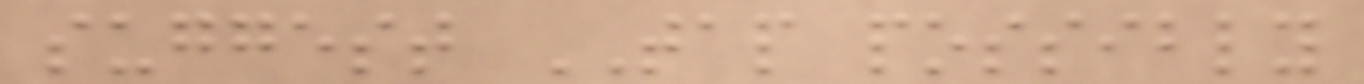suggest TAP possibly
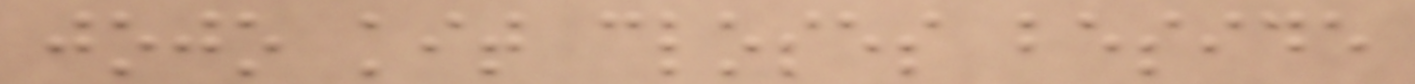jojo kit closes beside
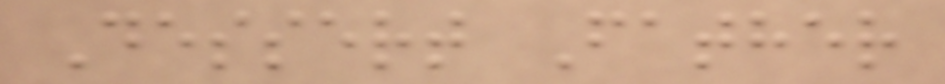Dessert Father
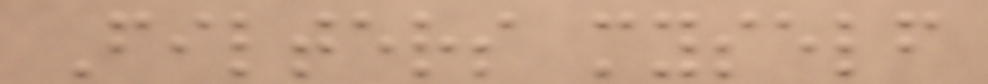Filters myself
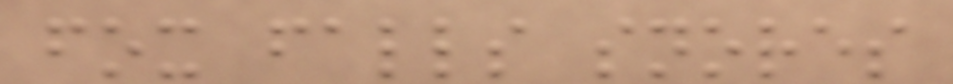fox falls snores
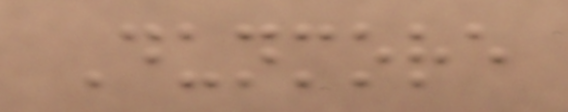Dunmore
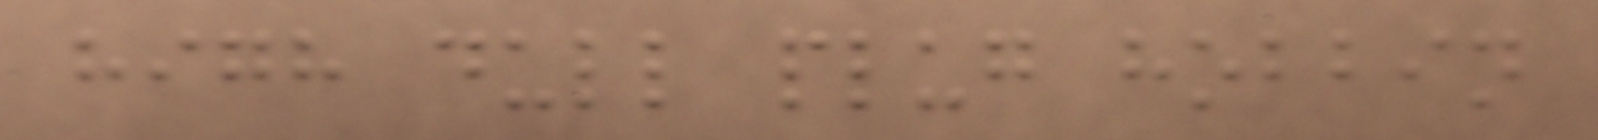high dull plug hobbin
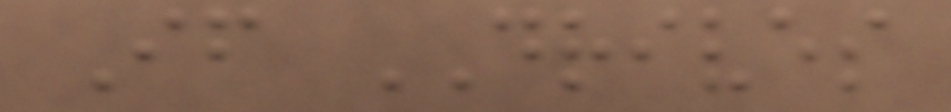If DRIVES
